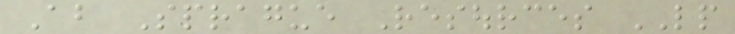About Sprague Resources LP
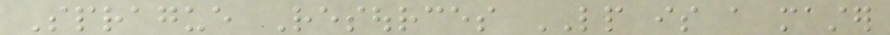Sprague Resources LP is a master
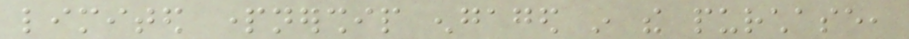limited partnership engaged in the purchase,
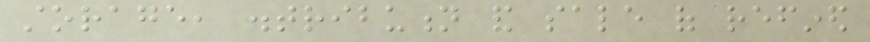storage, distribution and sale of refined
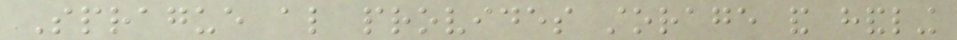Sprague also provides storage and handling
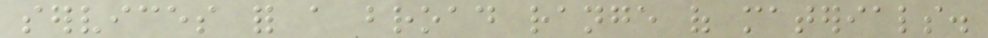services for a broad range of materials.
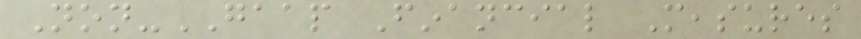Non-GAAP Financial Measures
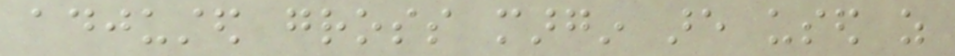adjusted gross margin are used as
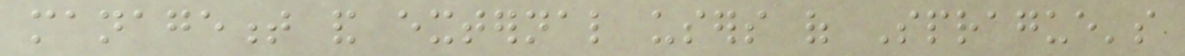management and external users of Sprague's
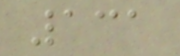131
